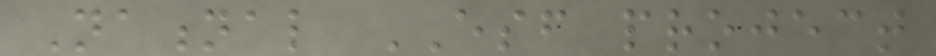National ESF project
